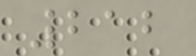212
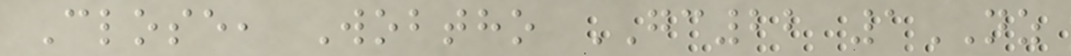Close, Wobtho GC22 1NZ
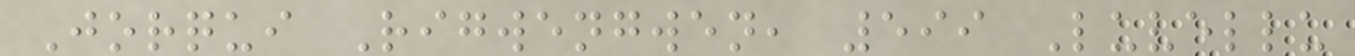Jorqui Rigwengwen, 599 Luvellu
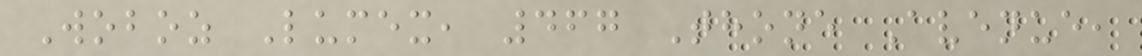Woboz Lumex, 467 Thone Avenue,
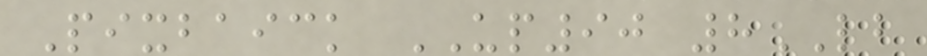Pixbaick UP90 8LB
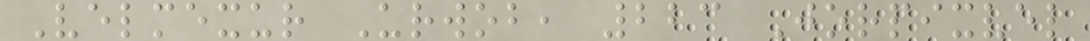Velmexur Urwob, 223 Jorpixvel
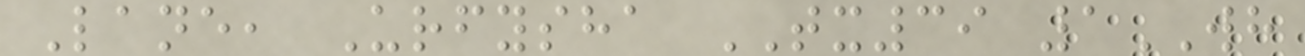Lane, Urfysha TX39 1WH
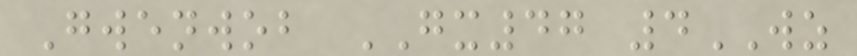Gwenwob GX47 4WZ
